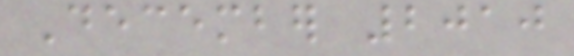December 2010
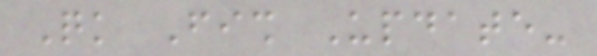Quick Fish Update-
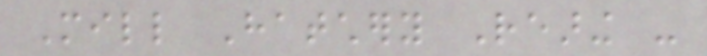Mill Hatchery Rearing -
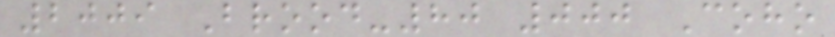2009 Brood-80 000 Coho
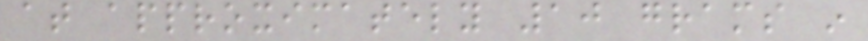at approximately 10 grams in
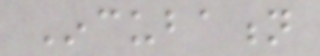Incubation
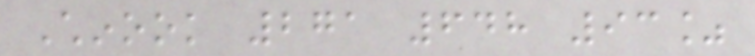Chinook 271 648 93%
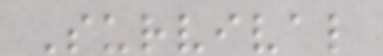Survival
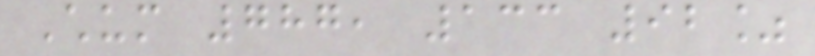Chum 787, 133 92%
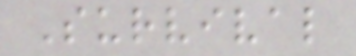Survival
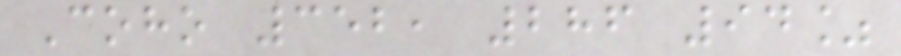Coho 352, 286 94%
